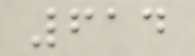614
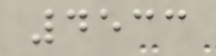4533
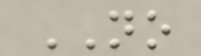NO
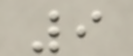9
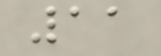11
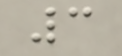3
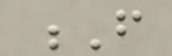F
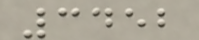3452
